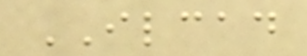ILCAD
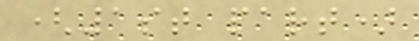(1st part)
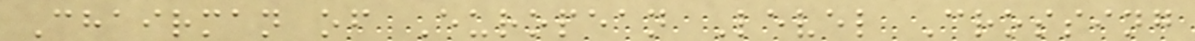Chairman of European Level Crossing
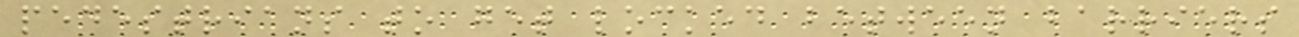pedestrians to get locked between barriers
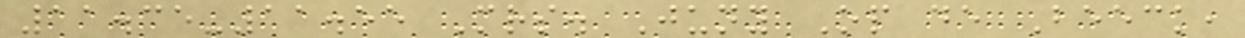11.35-11.55 Mrs. Juny Op de Beeck,
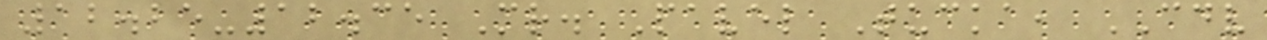12.25-12.35 Mr. Pavel Tucka, CDV
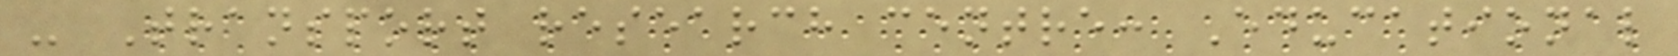- Transport research centre: Educational
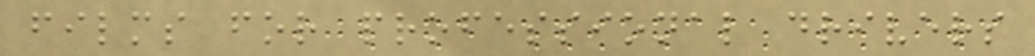films for professional drivers
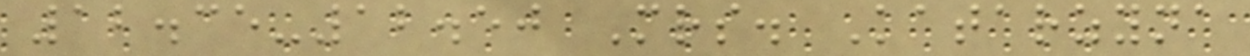12.35-12.50 Mrs. Katarzyna
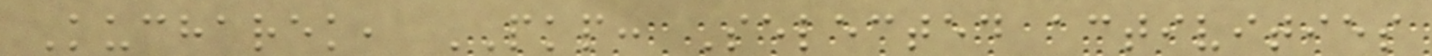Kucharek, PKP: Selected activities
